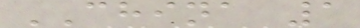CHINA 1
